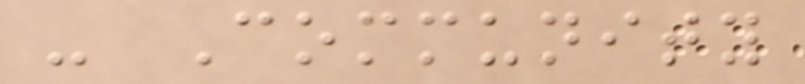- Community
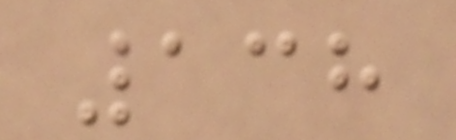138
